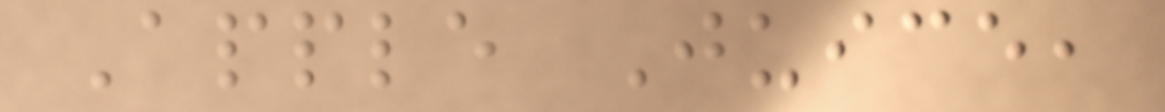Apple Juice,
